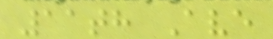11th Ave
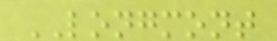LONGMONT
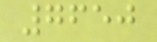7650
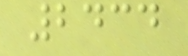2434
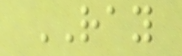RAY
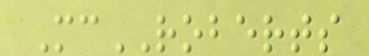McROBERTS
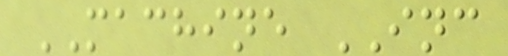MACHINE INC
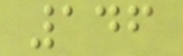146
